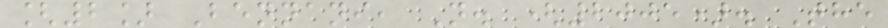[2] Bennani, N. (2005). The
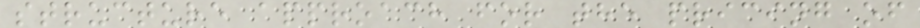structure approach for the pricing of
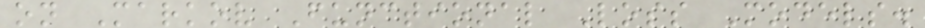on Markov Functional Loss Models.
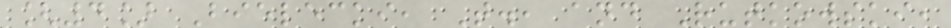[4] Bielecki, T., and Rutkowski,
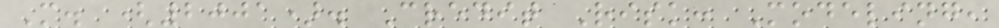M. (2001). Credit Risk: Modeling,
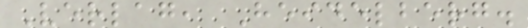Verlag, Heidelberg.
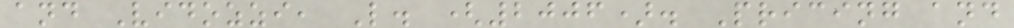and Vidozzi, L. (2006). Pricing and
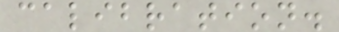calibration.
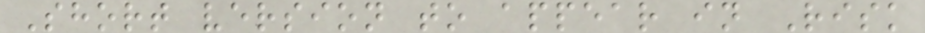Short version to appear in Risk
